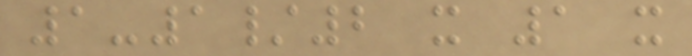1-1/2 x 1 x
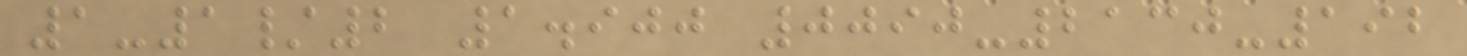1-1/2 1.900 0090-2130-192
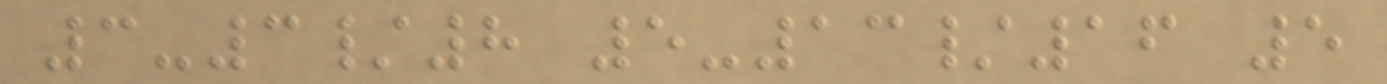3-3/8 5-13/16 5
